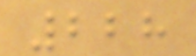228
